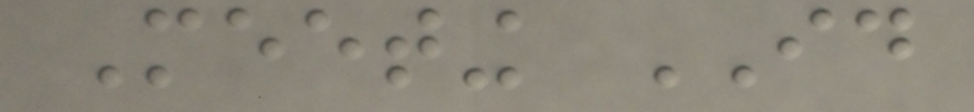Meeting ID
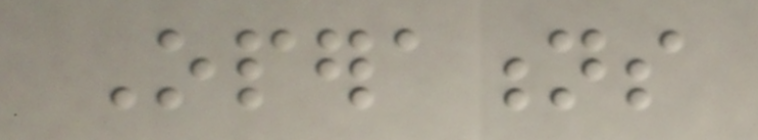Operations
